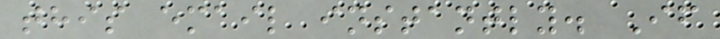this email instantly. If
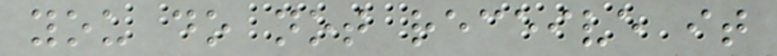you do not receive it
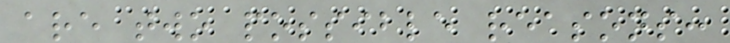are two possible reasons:
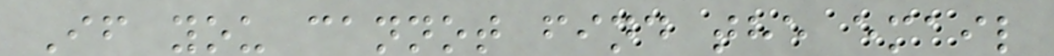If you cannot find the email
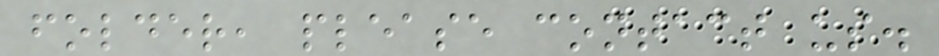folder, please contact us.
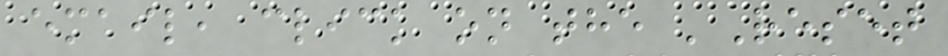email, click on the 'Reset
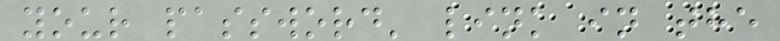your password' link in the
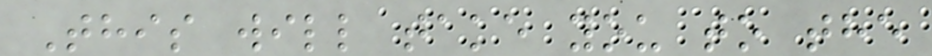This will take you to the
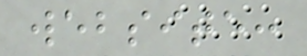website:
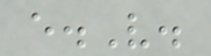e.V.
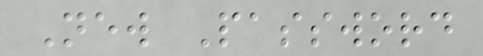New Password
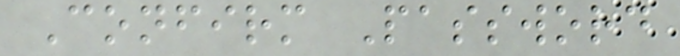Confirm Password
